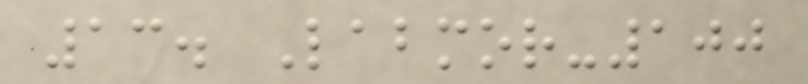13. Labmor-100
